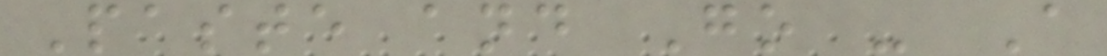Paste and Go - A
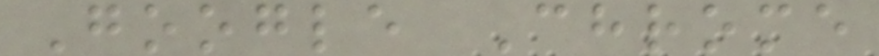Google Chrome
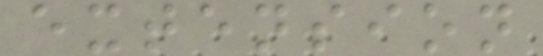extension
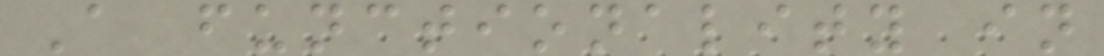A functionality in
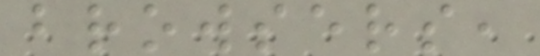browsers,
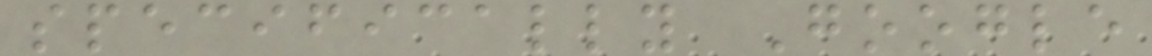specifically Google
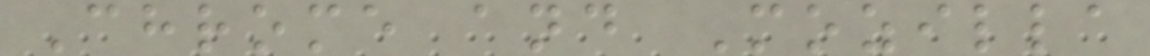Chrome and Mozilla
